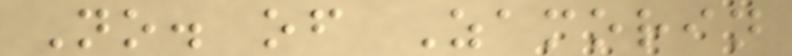No. of Zamorin
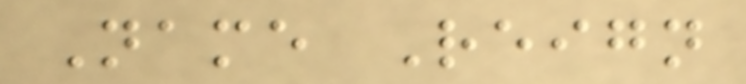Name Reign
